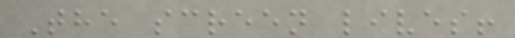The screen lives!
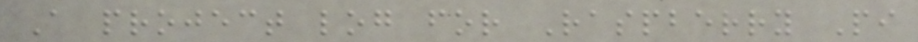A project log for Raspberry Pi
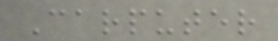Carputer
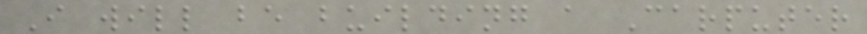I will be building a Carputer
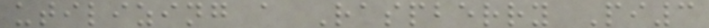utilizing a Raspberry Pi3
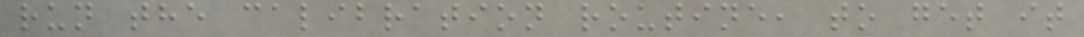run the calibration routine, to get it
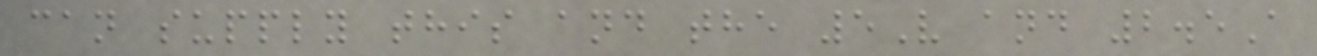can supply this and the 5V and 2.5A
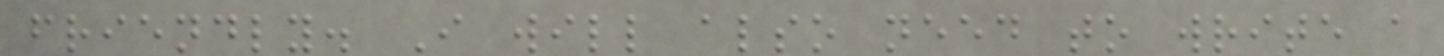friendly. I will also need to write a
